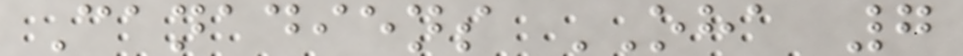Canadiens OHA 7
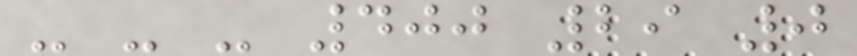- - - 400 29 0
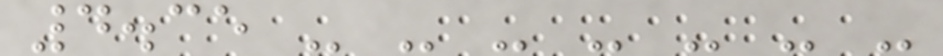4.35 - - - - - - -
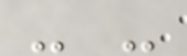- -
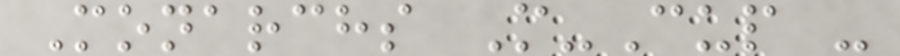Monarchs M-Cup -
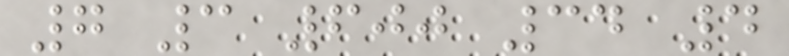7 3 600 34 4
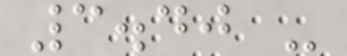3.40 -
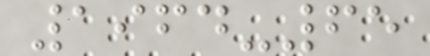1964-65
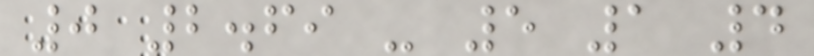0 2.69 - 5 1 4
